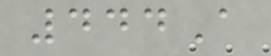444A
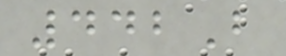442B
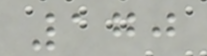170
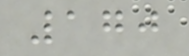170
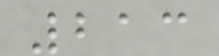213
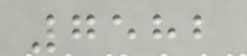7582
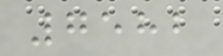7582
